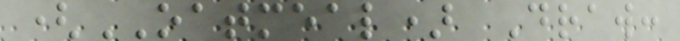(OATMEAL) Draw:
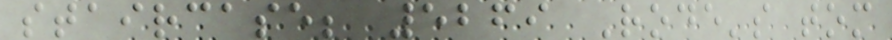staircase; 5269 Rode's tom
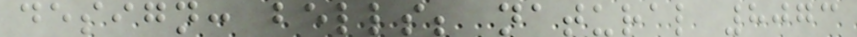design: bells; natural 8073
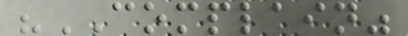"COMPLAIN"
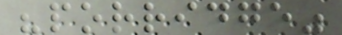"porridge"
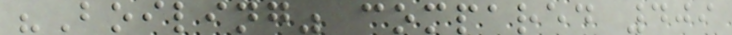"Boiling" compared 409
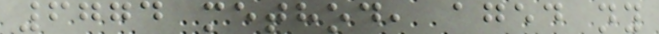6774 method, aged ny
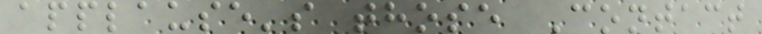applause's those Contact
